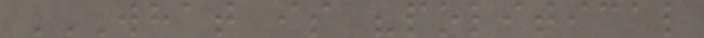WHAT IS "POLITICAL
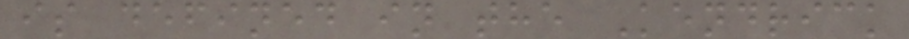is defined in the Kendrick
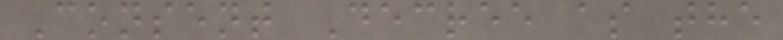Consent Decree as the
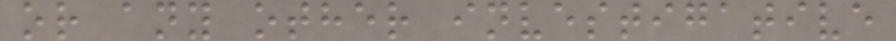or any other investigative
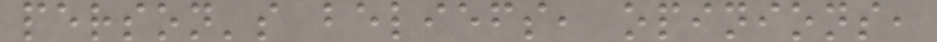person's beliefs, opinions,
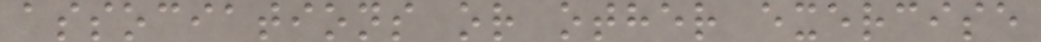associations or other exercise
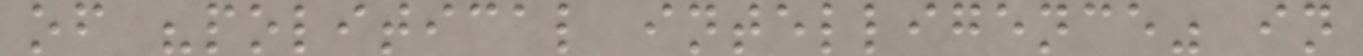of "political intelligence" in
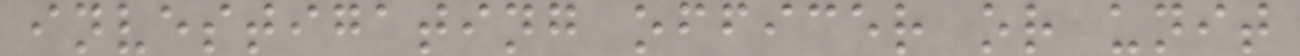investigating officer or unit
